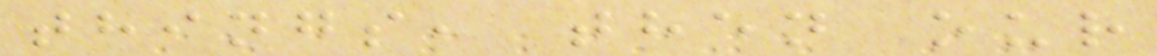things, then our
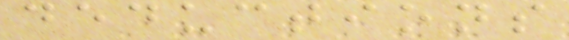deductions
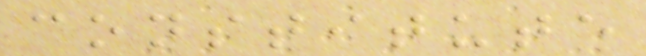constitute
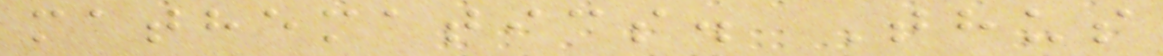mathematics. Thus
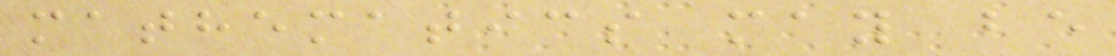mathematics may be
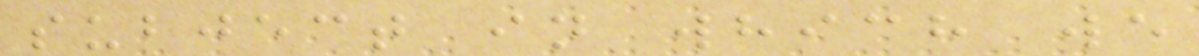subject in which we
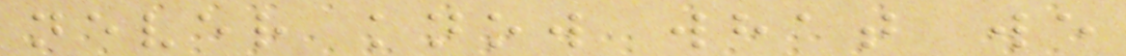never know what we
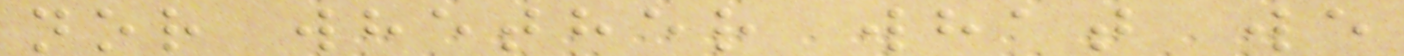nor whether what we
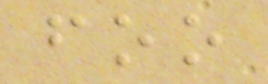foo
